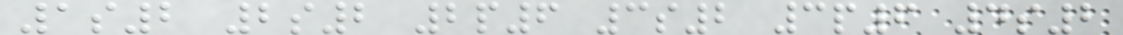1s2 2s2 2p6 3s2 3p6 4s2
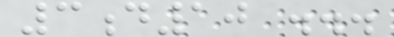3d10 ...
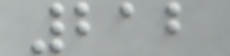212
